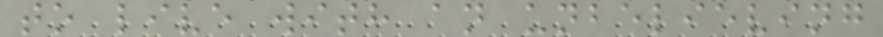to live with an unbelieving
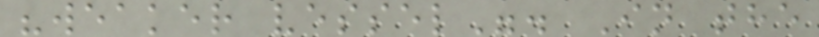"weaker vessel". In the
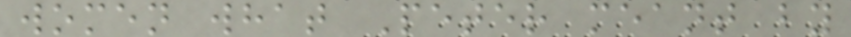women what Peter meant by
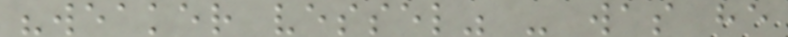"weaker vessel" - was he
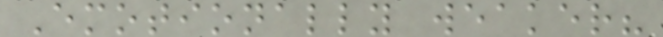Emotionally weaker?
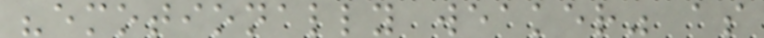"emotionally weaker" as
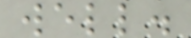well.
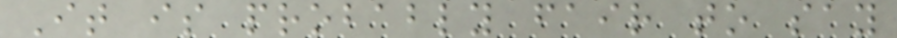It is probably fair to say
